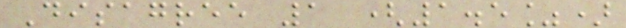Disagree 1 (1.5%)
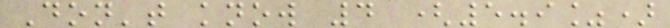Don't know 4 (5.9%)
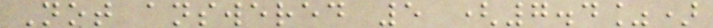Not answered 5 (7.4%)
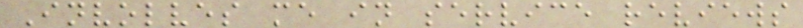Involves me in service reviews
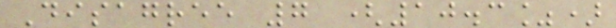Disagree 7 (10.3%)
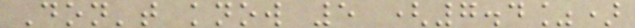Don't know 5 (7.4%)
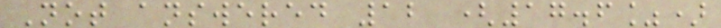Not answered 12 (17.6%)
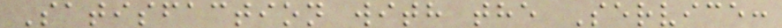Satisfaction with the Service:
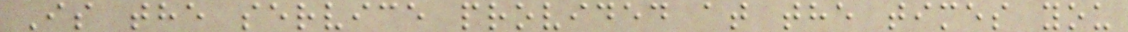Is the service provided at the times you
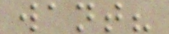want?
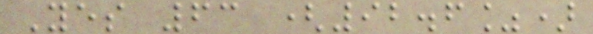Yes 63 (92.6%)
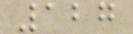127
